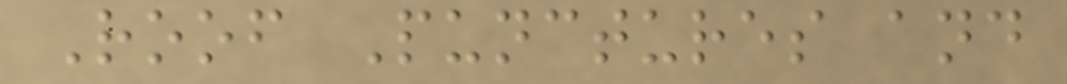Roof Punctures and
